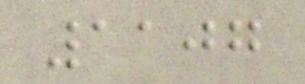1107
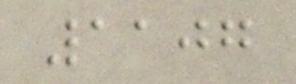1107
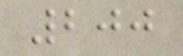200
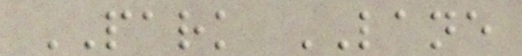PARK LANE
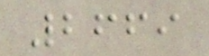2669
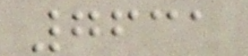7631
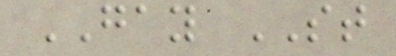GAY ST
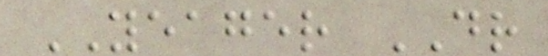YEAGER DR
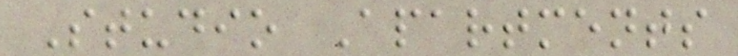Studio Apartments
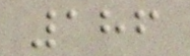186
